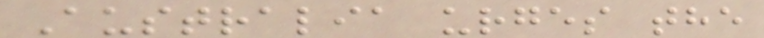Australia urges the
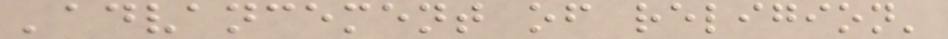'advancement of religion'
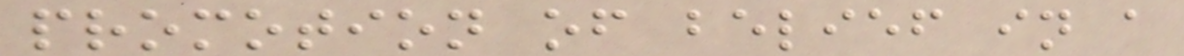promotion of belief in a
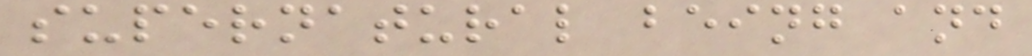supernatural being and
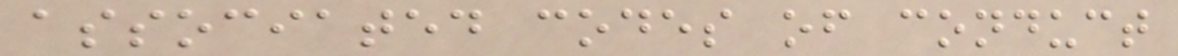associated codes of conduct
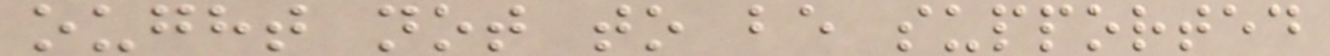ought not to be supported
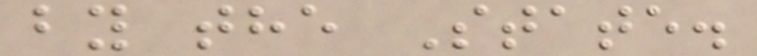by the State.
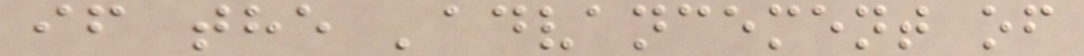if the 'advancement of
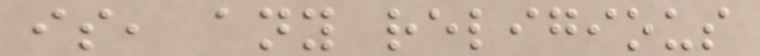is, any religious
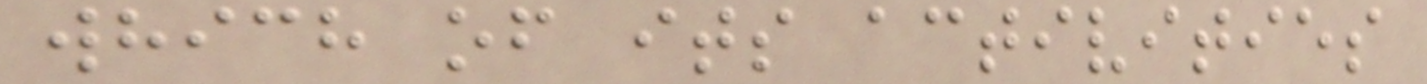which of its activities
